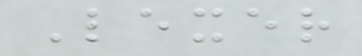Lexer
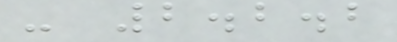- 2.2.2
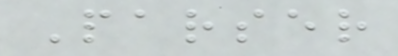Parser
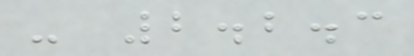- 2.2.3
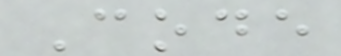Code
